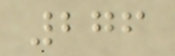276
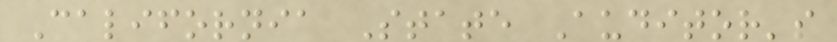California State Auditor's
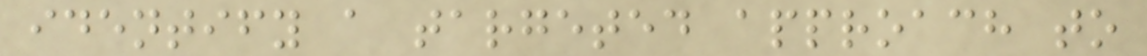identify a targeted approach to
